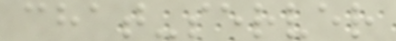chat-server
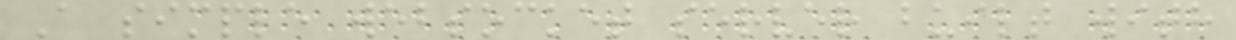A simple websocket server built with
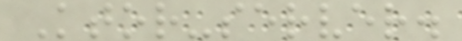Ktor-server.
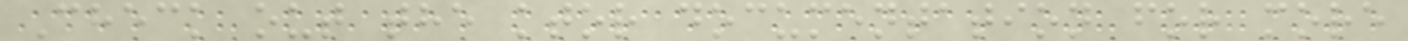Check out the ktor documentation for more
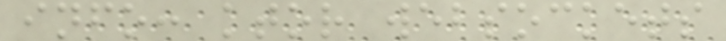info: ktor websockets
